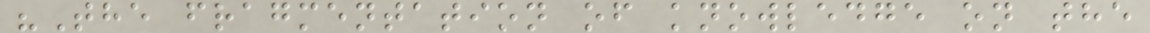"The fragmentation of knowledge on the
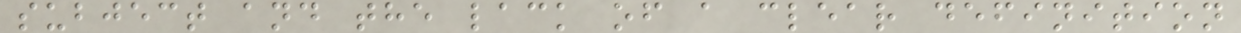subject and the lack of a clear definition
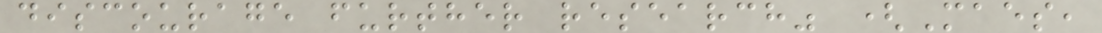discourage further research" (Maes,
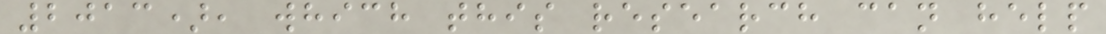2013), which this research can help
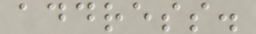address.
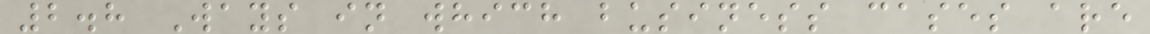2.8 Ways in which business cases are
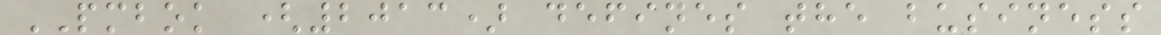PMBOK (2013) defines the business
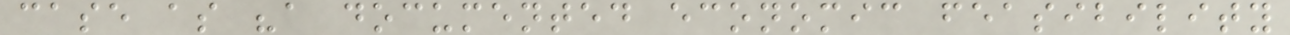case as "a documented economic feasibility
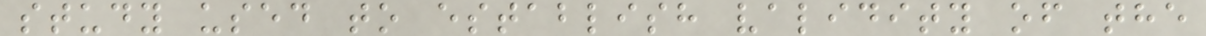study used to establish validity of the
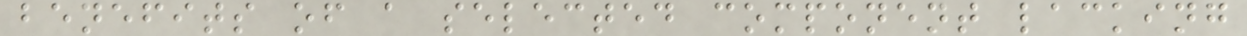benefits of a selected component lacking
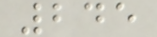245
